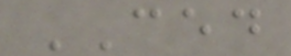CED
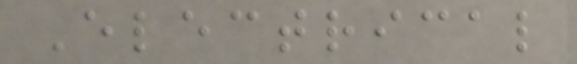Electrical
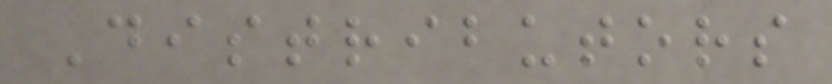Distributors
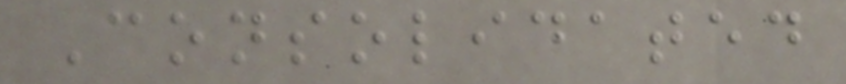Consolidated
